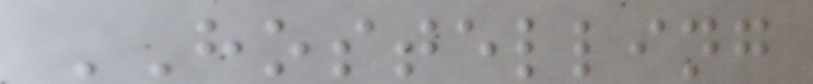HOSTELLING
